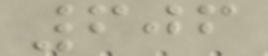606
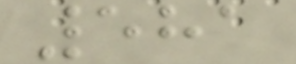581
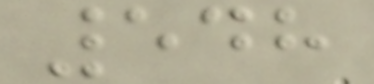548
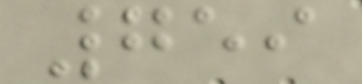759
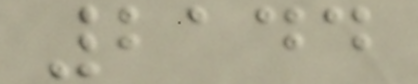2144
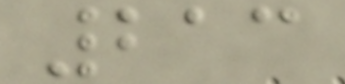213
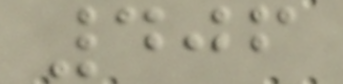406
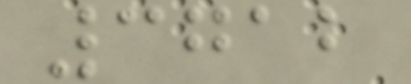3712
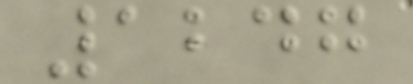1247
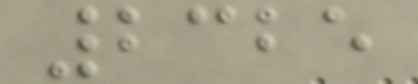2325
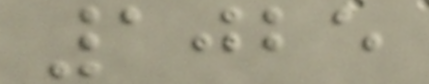1025
